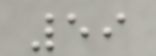59
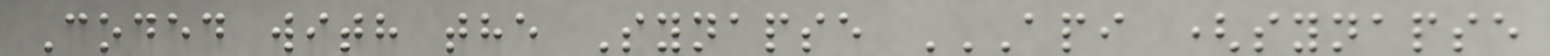Coded with the Synapse API (SYNAPSE
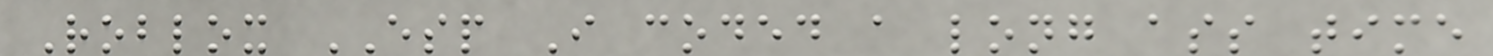Roblox ESP I coded a long ass time
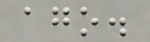ago.
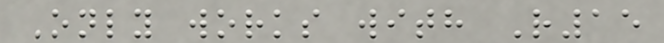Only works with R15
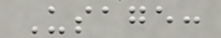Usage:
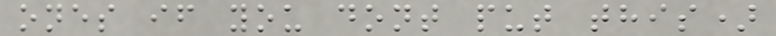ones if you dont put this)
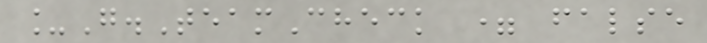_G.TeamCheck = false
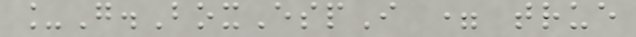_G.BoxEspI = true
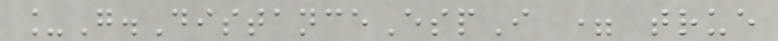_G.DistanceEspI = true
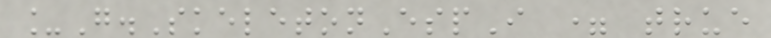_G.SkeletonEspI = true
